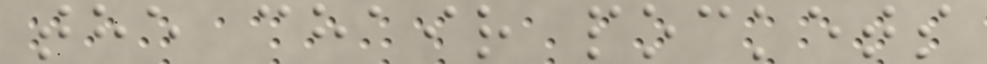the chair pockets
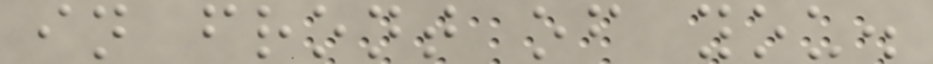in front of you.
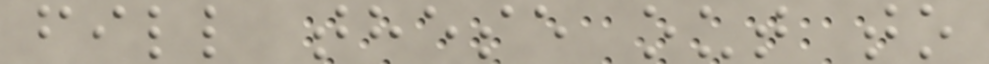fill these out to
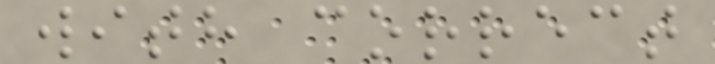with correct
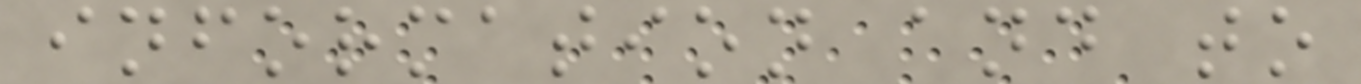information and to
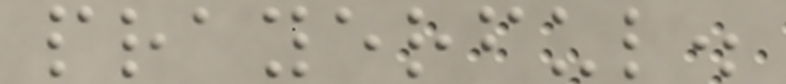prayerful.
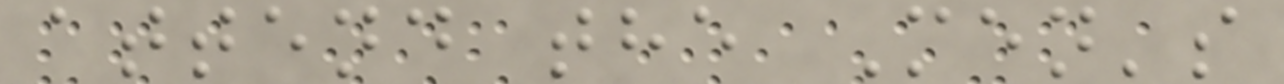attend the Men's
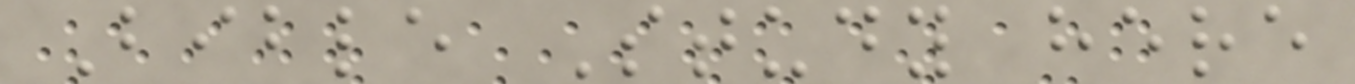Bible Study here
